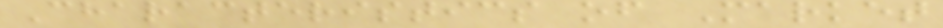Characteristics of Market
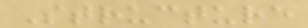Structure
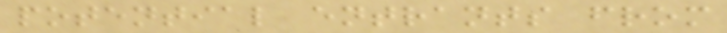potential entrants from
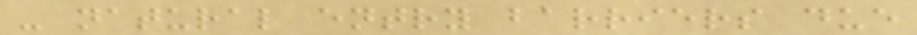- natural entry barriers due
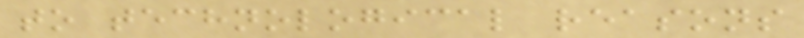to technological reasons
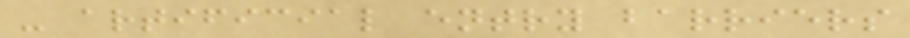- artificial entry barriers
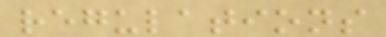regulations
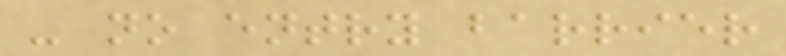- no entry barrier
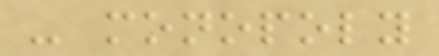- monopoly
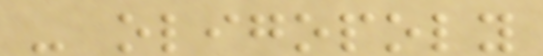- oligopoly
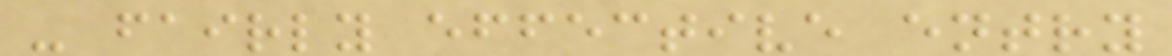- fairly effective entry
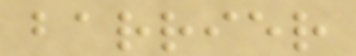barrier
